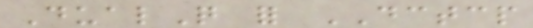DualQ for DCTCP
